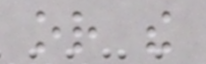or the
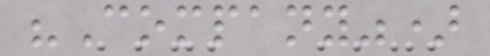"Company")
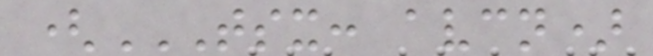(TSX: AVCN)
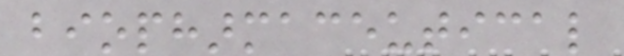biopharmaceutical
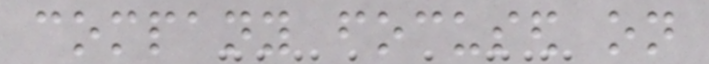company focused on
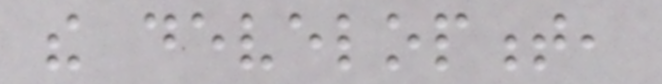the development,
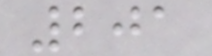201
